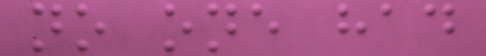no one had
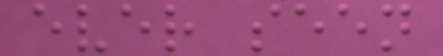ever seen
